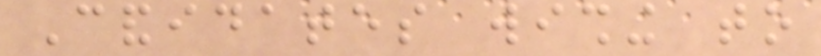Candidates wishing to
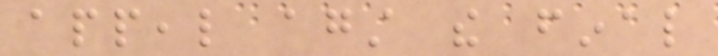appeal against the final
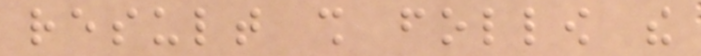result shall follow the
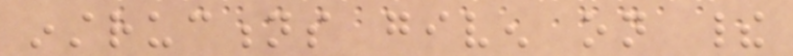instructions given on their
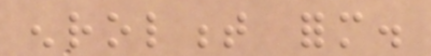enrolment form.
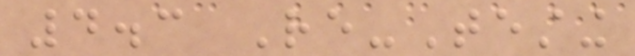4.3 Re-Testing
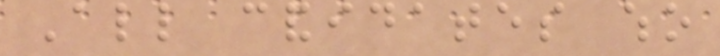All candidates who
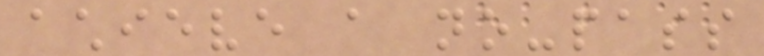achieve a no-pass
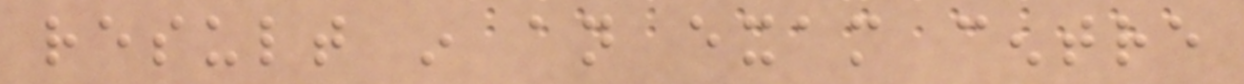result in an exam centre
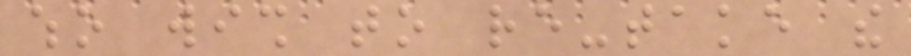who wish to re-take the
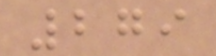279
